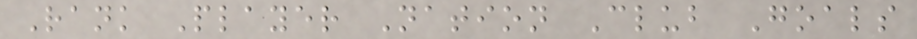Rank Player Nation Club Goals
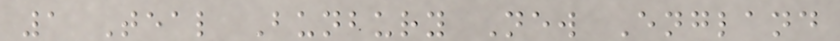1 Teal Bunbury New England
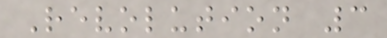Revolution 3
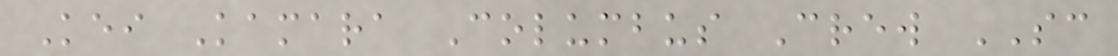Kei Kamara Columbus Crew SC
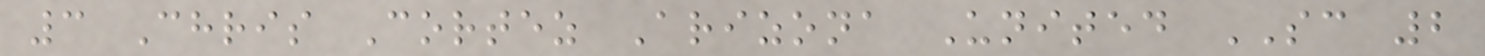3 Chris Cortez Arizona United SC 2
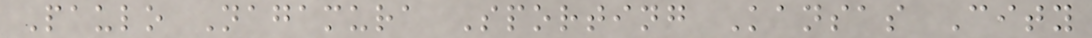Paulo Nagamura Sporting Kansas City
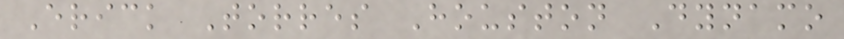Erick Torres Houston Dynamo
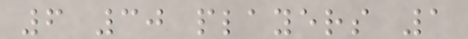6 30 players 1
